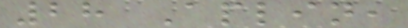28 Aplin,
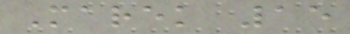Marek 15
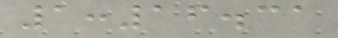1:16.31
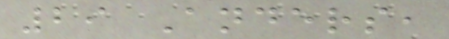29 Anders,
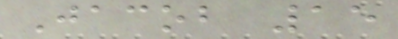Jacob 15
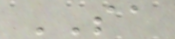SA
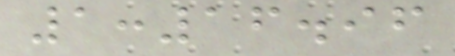1:16.96
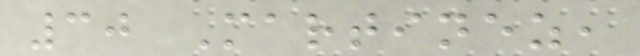30 Martinez,
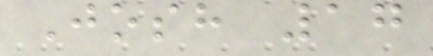Josh 17
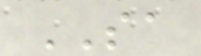SA
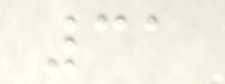31
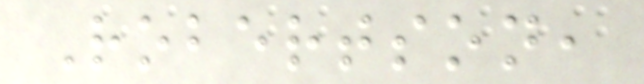Robertson,
